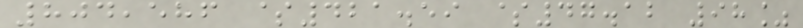804,586 $421.59 $47.12 98%
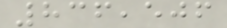836,506
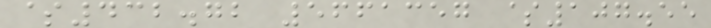$432.72 5661357 $107.55
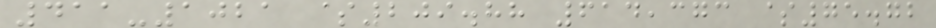411-1021 $209.88 614,373 $75.72
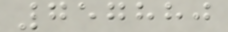757880
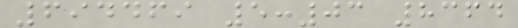694469 5:03 8364
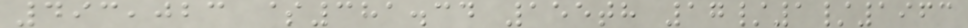493,023 $381.34 155th 17/1/1963
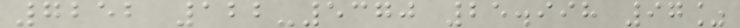7252 122-5370 25.998 97%
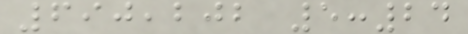690,202 5:24
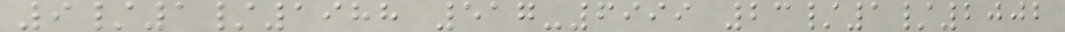9/1/1988 517-6999 23/1/2002
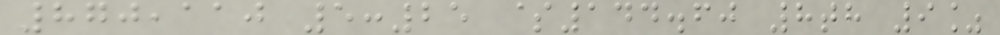870,110 5:25 $144.60 8th 9%
